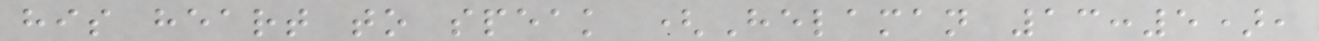his heart to speak (Helaman 13:5),
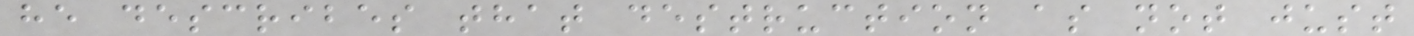he describes that destruction as not just
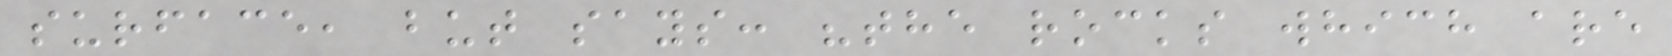surface, but says: "the rocks which are
